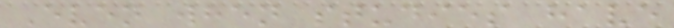Even when studies have
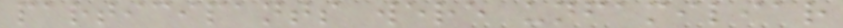participants were unfamiliar
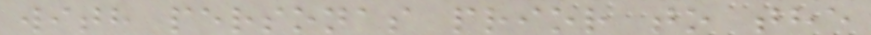with personas prior to the
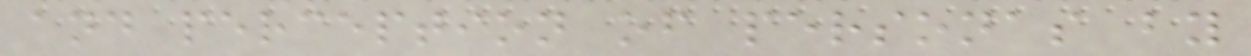and perception of personas by
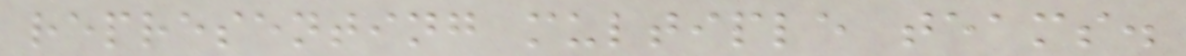representing multiple teams.
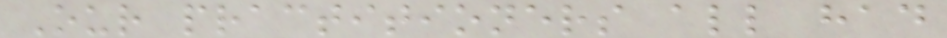Our practitioners all had
